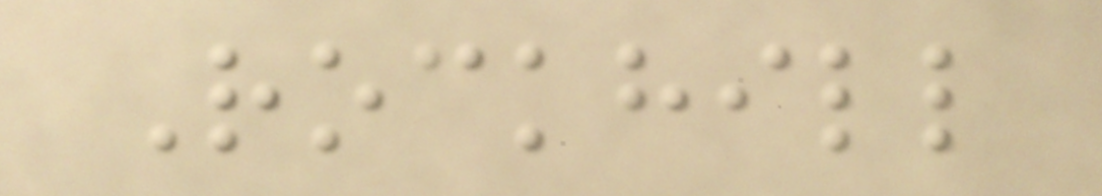Rockhill
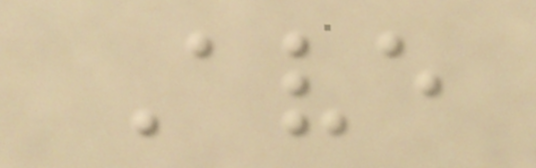Ave
